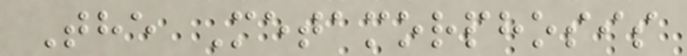The Metamorphosis
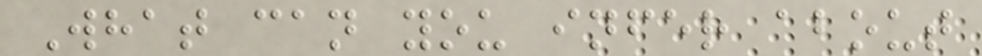What can you infer about
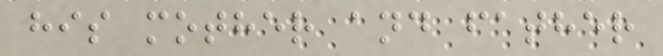his mother and father
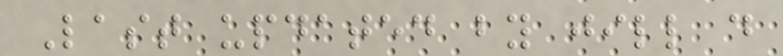Last updated by jill d
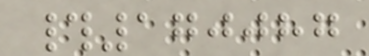#170087
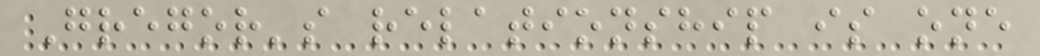Gregor's relationship is one
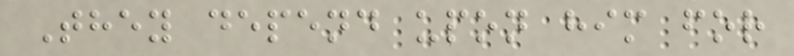They depend upon him for
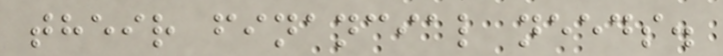their financial needs.
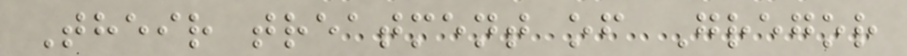Their treatment of Gregor
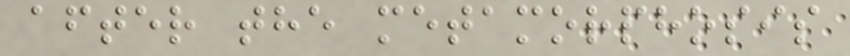after the metamorphosis
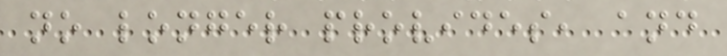no longer provides, and
